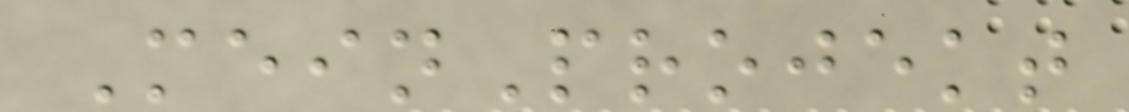MeinProjekt
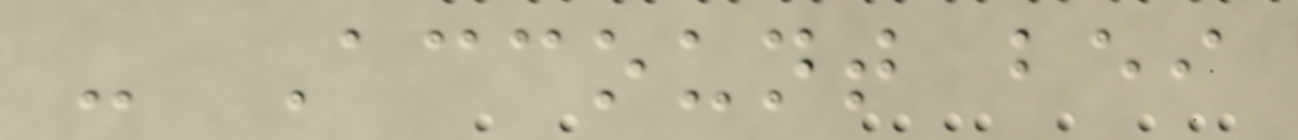- Account bei
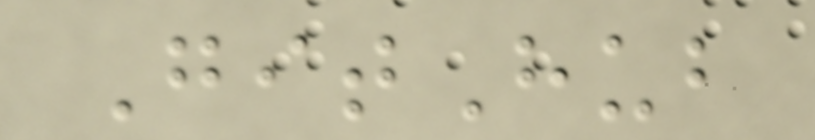GitHub
